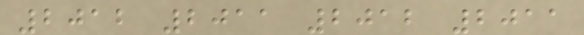2012 2011 2012 2011
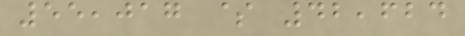55,017 $ 42,624
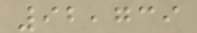92,739
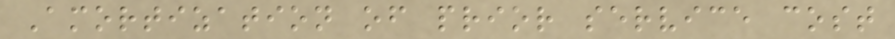Amortization of prior service cost
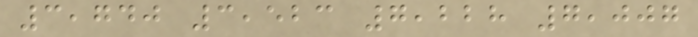3,740 3,523 7,228 7,007
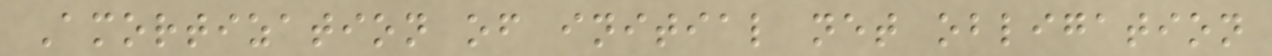Amortization of initial net obligation
